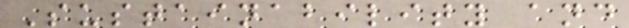Sustainability and
